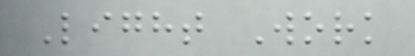Light Work
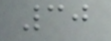30
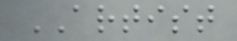ARTIST
